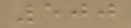500
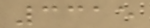3315
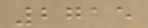2715
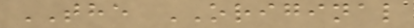THE ORIGINAL
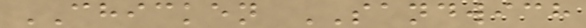CHICKEN SANDWICH
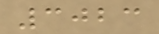3023
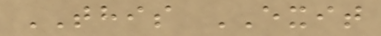THIS EXIT
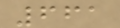661
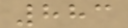883
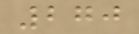270
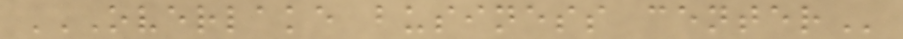OVERLAKE BUSINESS CENTER
